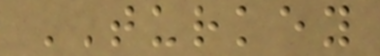TURKEY
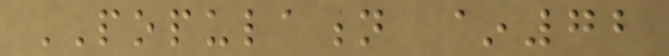POPULATION ~72
